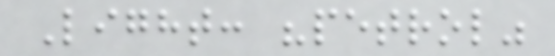Light: "petrol"
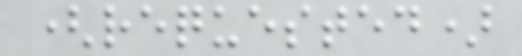(requested)
